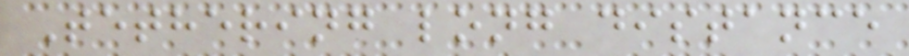Tethering long distance
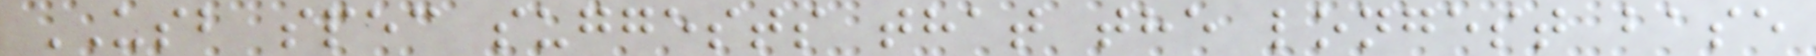USB spec suggests that the longest base
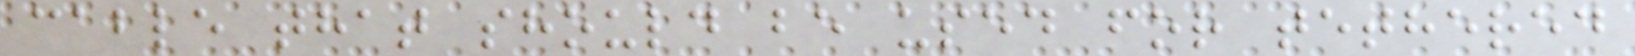cable that should be used for tethered
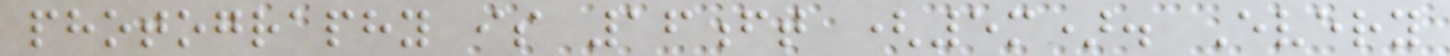photography is 16ft (5m). Every
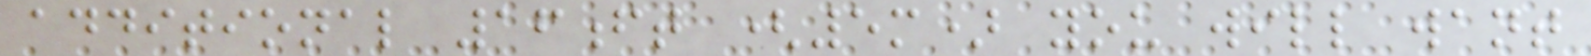additional 16ft (5m) you will want
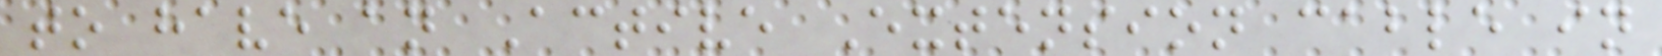to have an Active Extension cable in
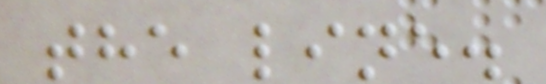the line.
